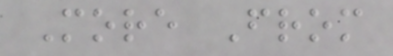More From
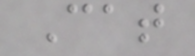Cat
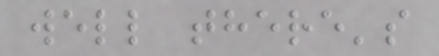well there's
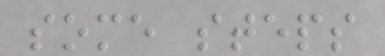some steps
